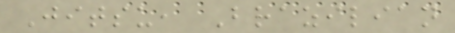Jitsu, Brazilian
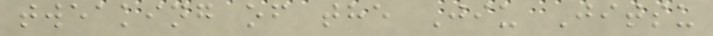tweaking of the Jiu Jitsu
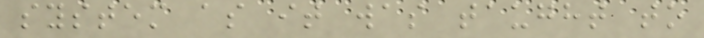system as it was taught to
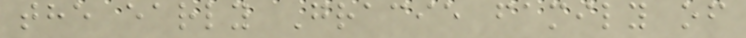the early Gracie family of
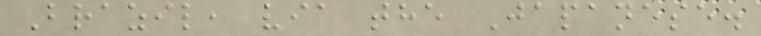Brazil, via the Japanese.
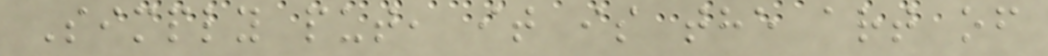Simply put, it is the art of
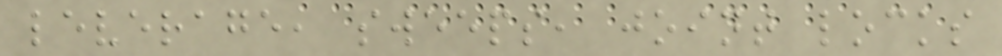leverage, sweeps, joint locks
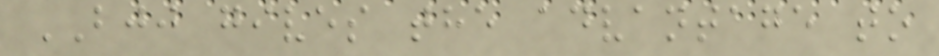BJJ gives the advantage to
